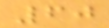60
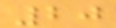20
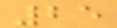25
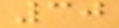30
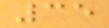35
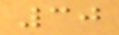30
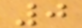0
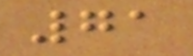71
